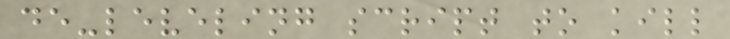de-leveling script to kill
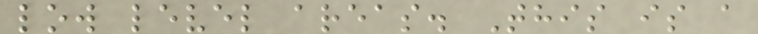low level areas. This is a
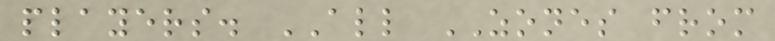players. ALL ZONES from
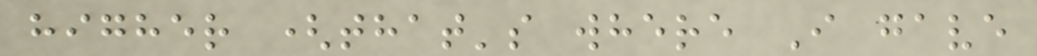higher (that's where I gave
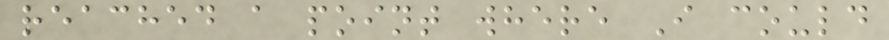reached a point where I could
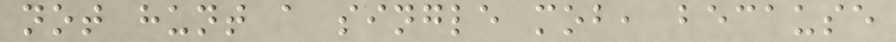not hunt a single mob, because
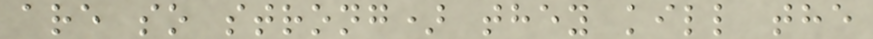are so strong) they kill the
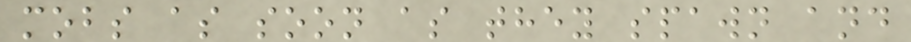mobs as soon as they spawn and
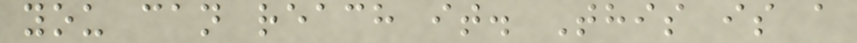you can reach it. This is a
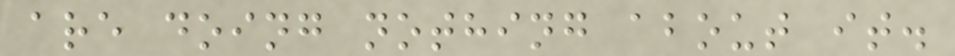are doing nothing about it.
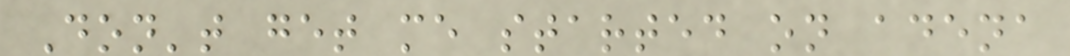Don't get me started on adena
